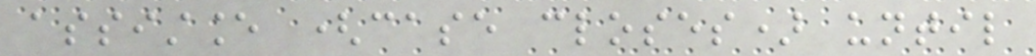assistance (case closes) until
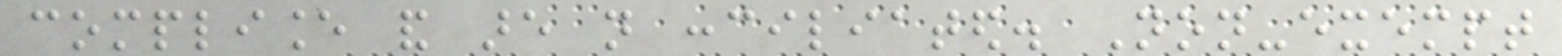compliance and are not conciliated. Non-exempt
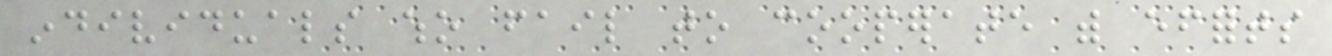individuals who fail to cooperate with efforts
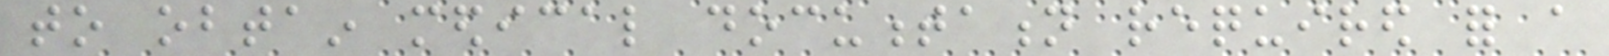to obtain medical documentation required for a
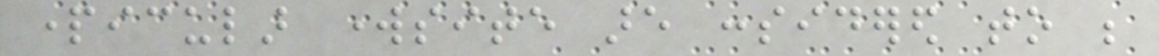particular worksite are considered to be
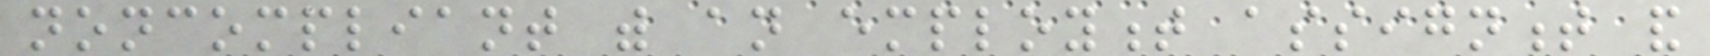noncompliant with an employment assignment and
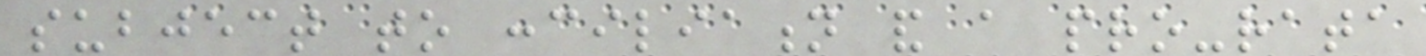subject to conciliation and a pro-rata
